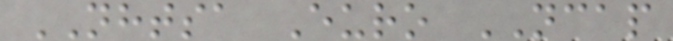NHTSA Euro NCAP
